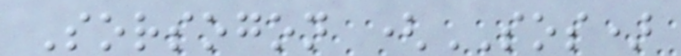Sorsogon (SOS)
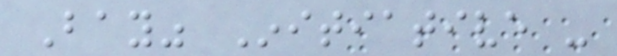Bay" Initiative -
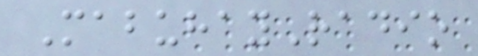MabuhayRadio
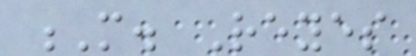M. Reyes
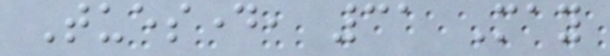Tuesday, 31 May
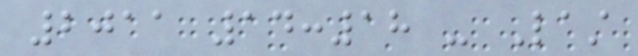2011 14:18 - Last
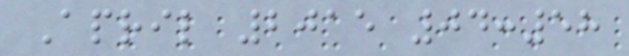April 2015 04:58
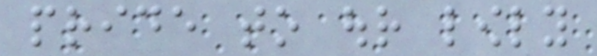pride to our lowly
